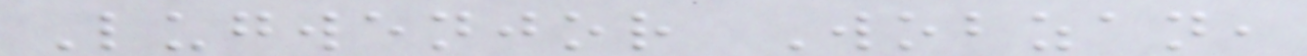Lugwenjor Wobzan,
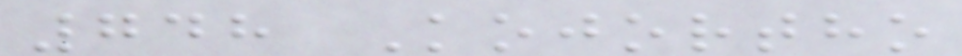748 Kojortho
